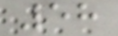58
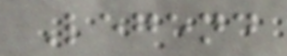Legend
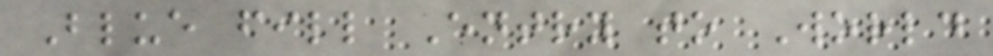Blue fill Entry to World
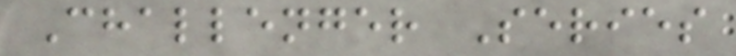Challenger Series
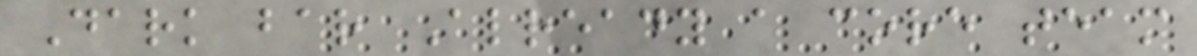Dark bar Already a core team
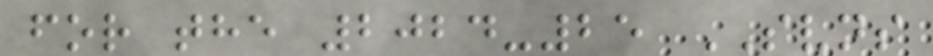for the 2024-25 SVNS
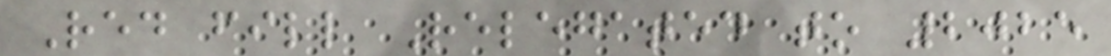Red fill Relegated to 2025
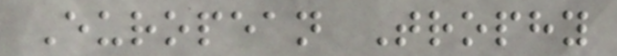European Trophy
